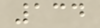134
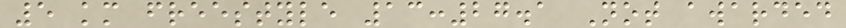5 km freestyle 13:27.1 Not awarded
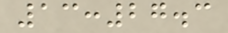13:27.3
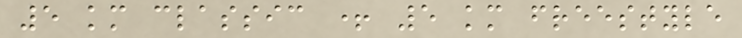5 km classic + 5 km freestyle
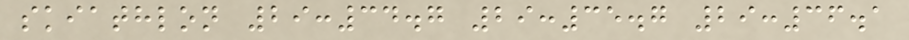skiathlon 29:34.7 29:35.7 29:36.1
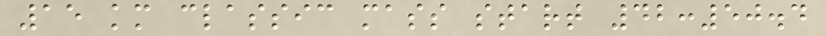15 km classic mass start 42:50.4
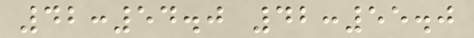42:54.0 42:55.0
